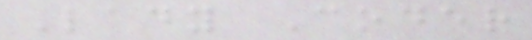Lady Coder
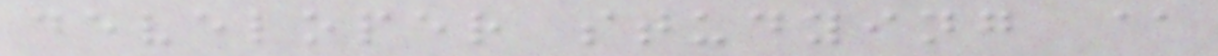developer studying @
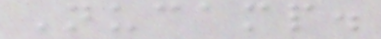Nucamp.
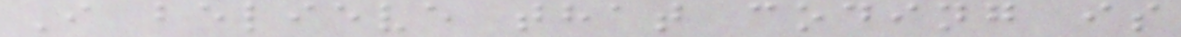I believe that coding is
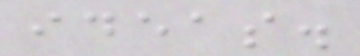ideas.
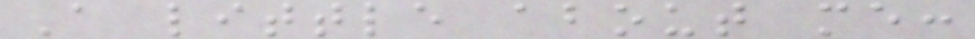A little about me:
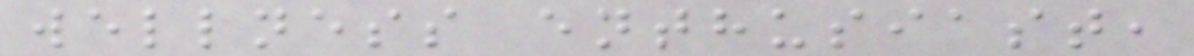wellness enthusiast,
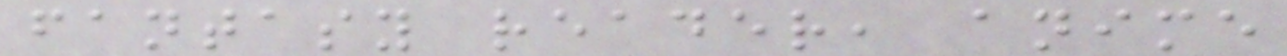fantasy reader, anime
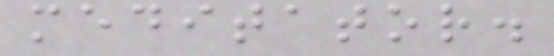meditator.
